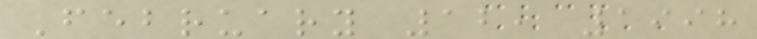February 12, 1998
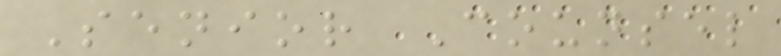Senior Counsel
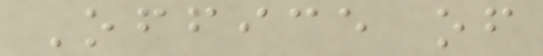Office of
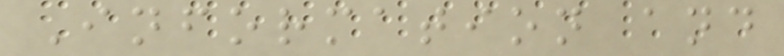Information and
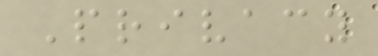Privacy
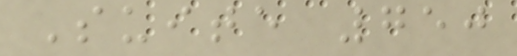Suite 750
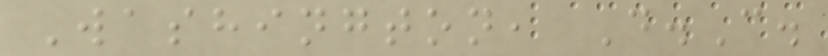Washington, D.C.
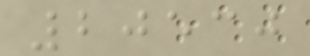20530
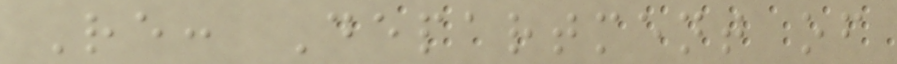Re: Department of
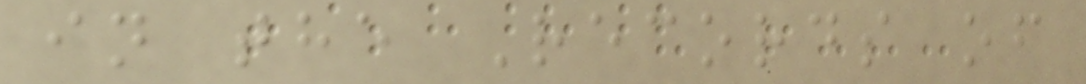in the Records of
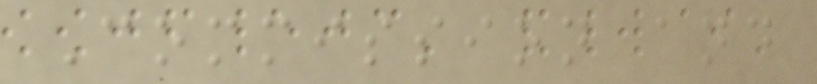Commission and
